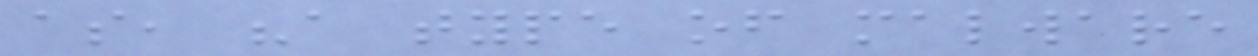as, "a type of malware
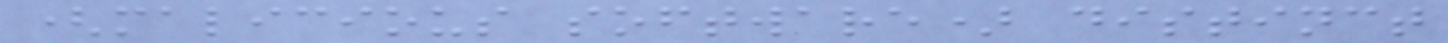(malicious software) distinct
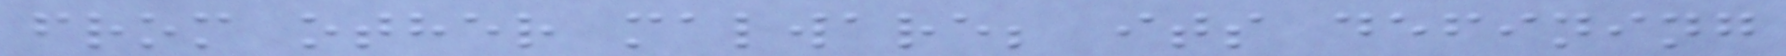from other malware; its defining
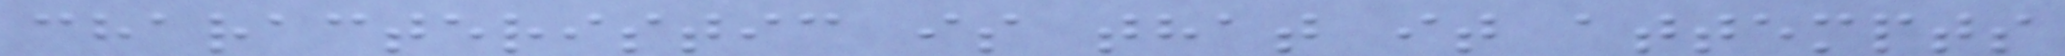characteristic is that it attempts
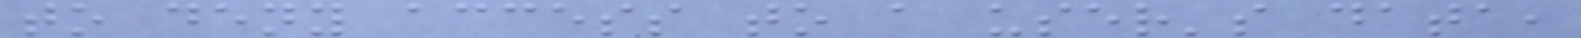to deny access to a user's data,
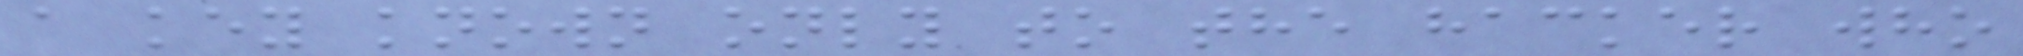a key known only to the hacker who
